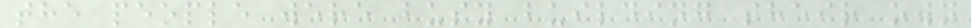the people were busy building their own
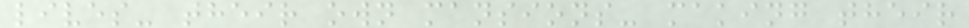lives- their own mansions- making their
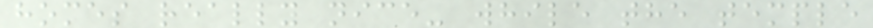homes really nice- while the temple
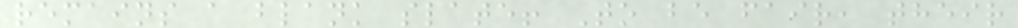remains a blank slate! To be fair, their
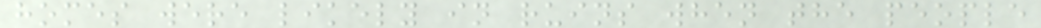homes were likely in ruins when the people
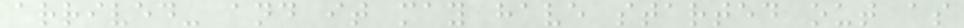arrived- and it may have started out as
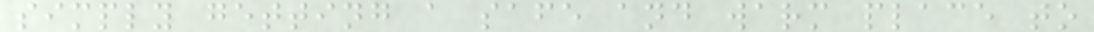simply getting a safe and warm place to
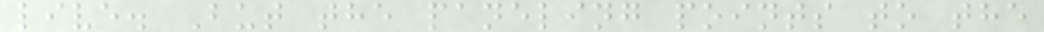live. But the paneling points to the
